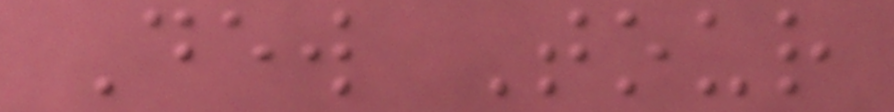Dew Tour
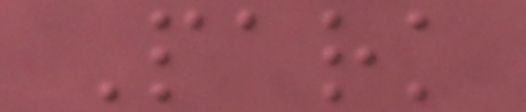Park
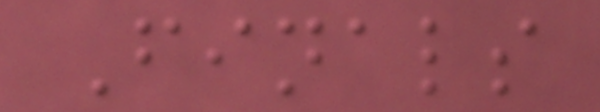Finals
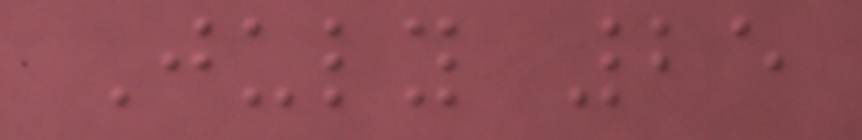July 25
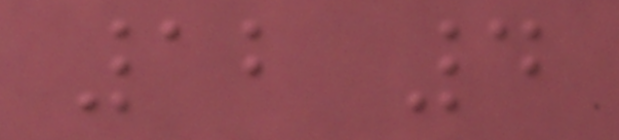12 4
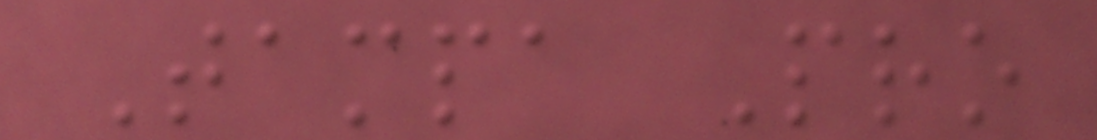Tampa Pro
